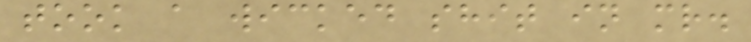took a wicked shit in mr.
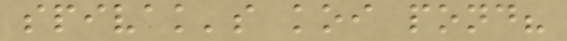spivak's koi pond?
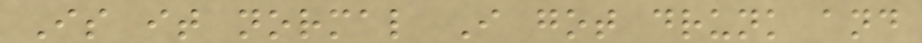Is it normal I got drunk and
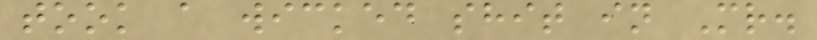took a wicked shit in Mr.
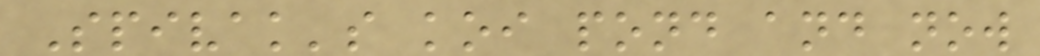Spivak's koi pond and now
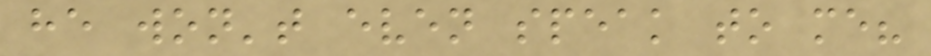he won't even speak to me?
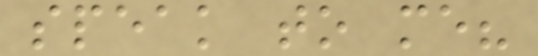speak to me?
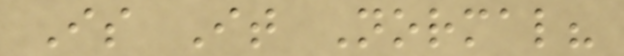Is It Normal?
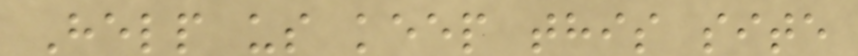Help us keep this site
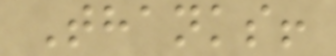Thanks!
